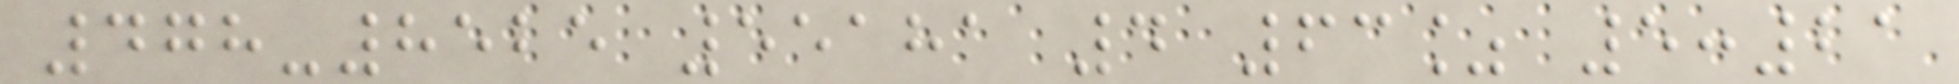478-8525 55181 4 63% 5:21
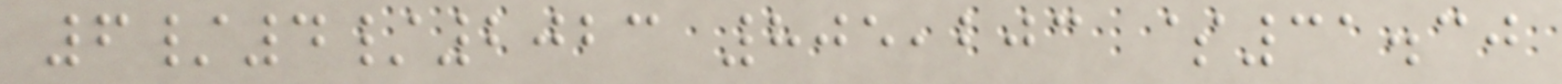6/4/2023 805,203 $31.30
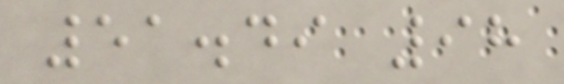51.49 98
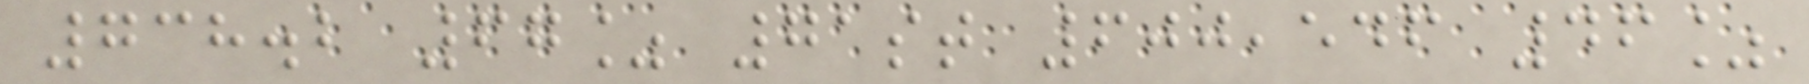738.2 67% 71st 600,546 46%
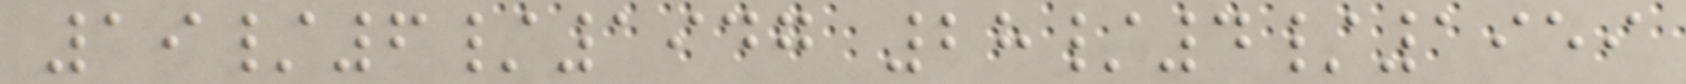19/6/1947 28/4/1959
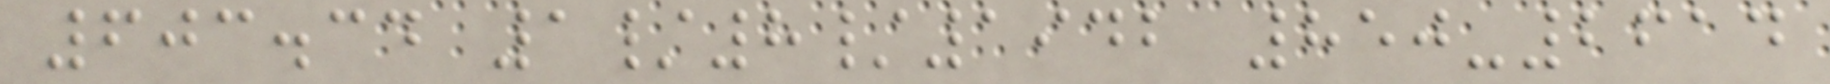603.34 1/8/1942 850-2614
